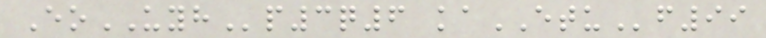EoUYHp3q6 kaETUf99
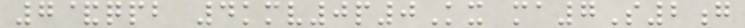7&qpb 4kmv0p0Kx ma7S2g
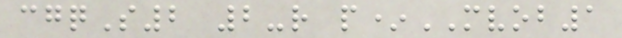cgqS2 2-r p*MVOB1
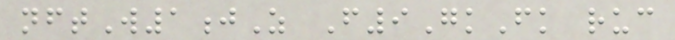nftW1jZ F9GkFk ruc
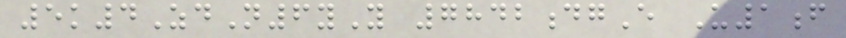5k4ZdN6yY 7842dgE U1f
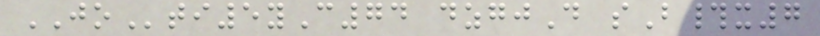JOti5yC74 dzgjD sB#x7
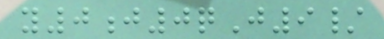y0j0qJ9/
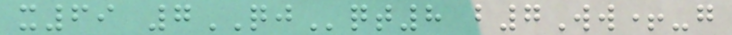x69 7QJqt8 b7Ww+-g
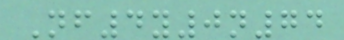Nf4y0n74
